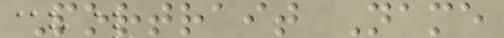Portrait Name
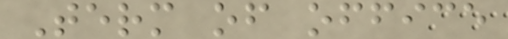Term of office
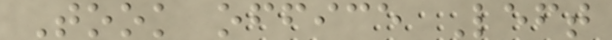Took office Left
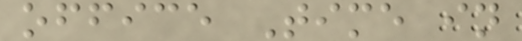office Time in
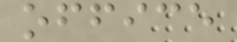office
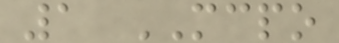1 MCPO
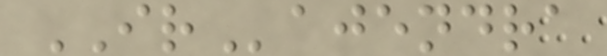IRajendra
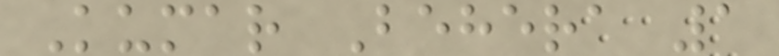Kumar Behera 1
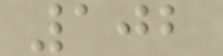102
